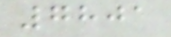7801
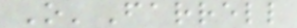O'Farrell
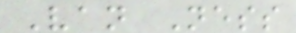Van Ness
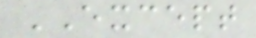EXCEPT
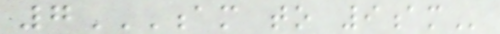7AM TO 9AM
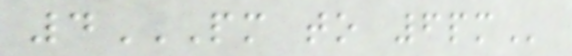4PM TO 6PM
